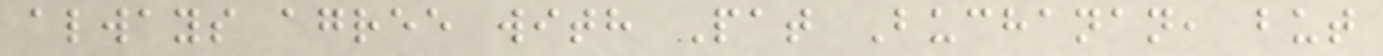always agree with Pat Buchanan, but
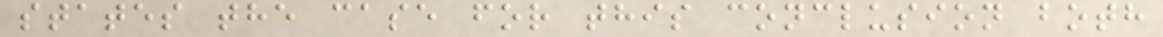states the case for this conclusion both
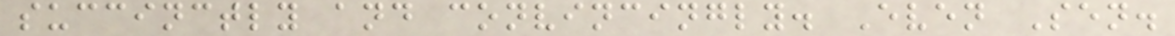succinctly and convincingly. Even Sen.
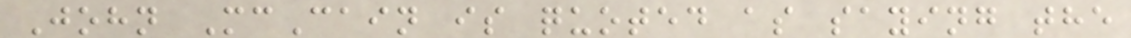John McCain is quoted as saying the
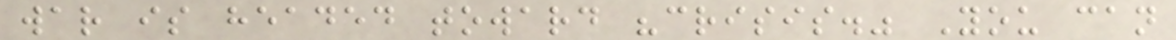war is headed toward "crisis." You can
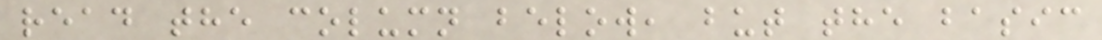read the column below, but the basic
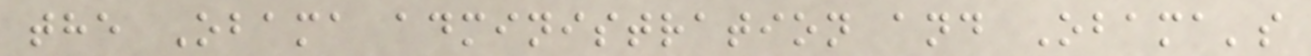the Obama administration and Obama's
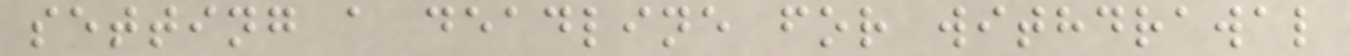setting a deadline for withdrawal
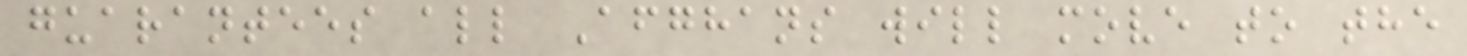guarantees all Afghans will move to the
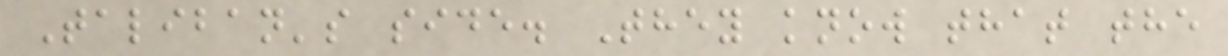Taliban's side. They know that the
